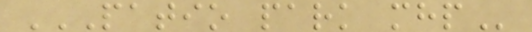PATIO PARK MHP
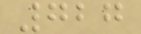727
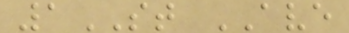1ST AVE
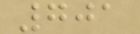701
